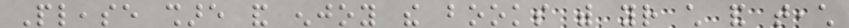Please share and enjoy the books with your child and teach
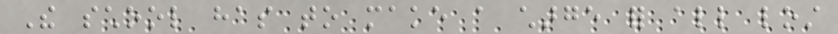The school has to make a charge for all lost
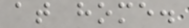at home.
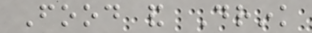Food and Drink
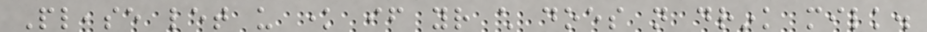Please let us know if your child does not drink milk.
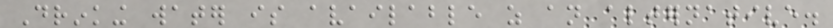Drinking water is available as an alternative.
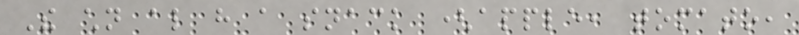The children also have a snack (apple, tomato,
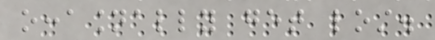occasionally get lost.
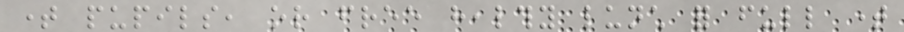time pupils, or free healthy lunch for full time
